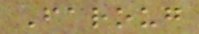Faroug
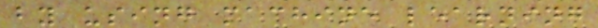by using machine learning
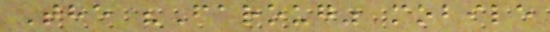The "Faroug" mobile
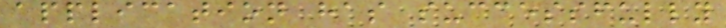application has successfully
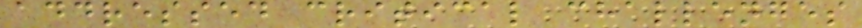addressed critical challenges
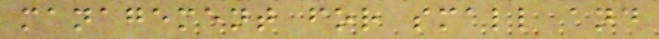management for small and
